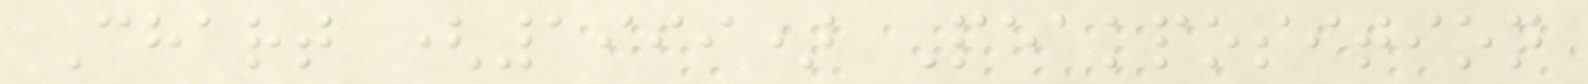Chart (1999) Peakposition
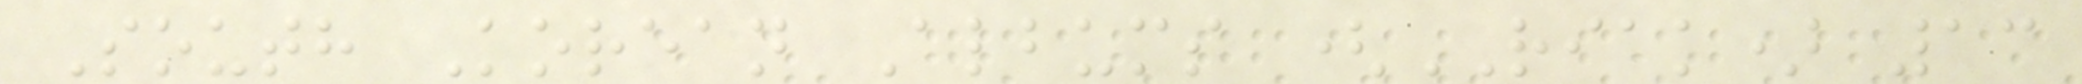South Korean Albums (RIAK) 13
